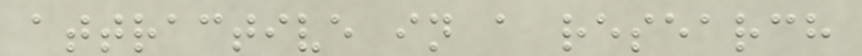attractive in a research
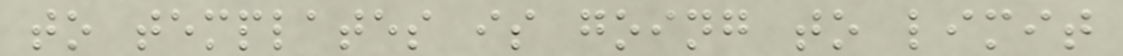to templates is going to limit
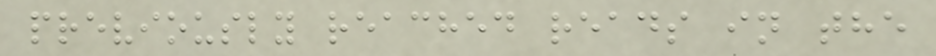previously reached reads in the
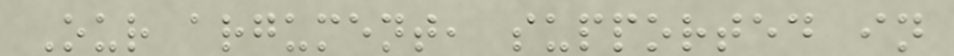Our argument, supported in
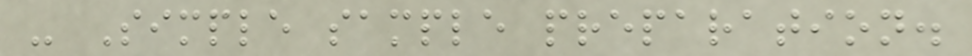- Simple sample preparation.
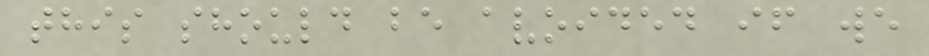this should be avoided if we
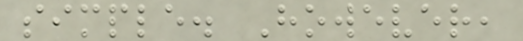simple. However,
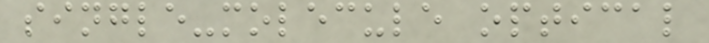single-molecule optical
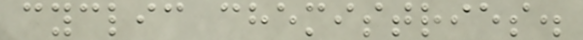cyclic chemistries.
